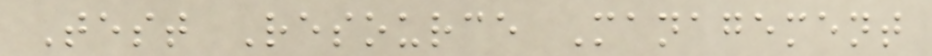Test Resource Management
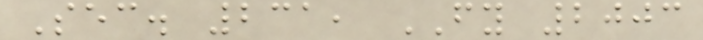Sec. 231, FY 2003
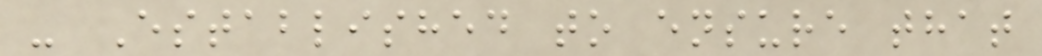- Established to ensure that
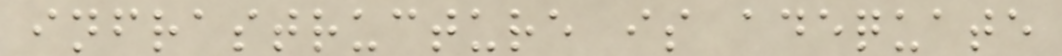infrastructure is adequate
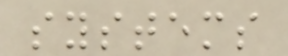systems
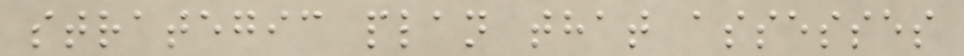strategic plan that assesses
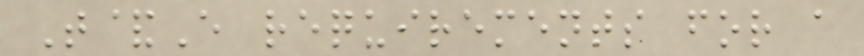T&E requirements for a
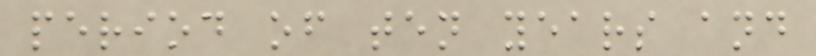period of ten years and
